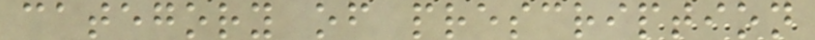category of prescription
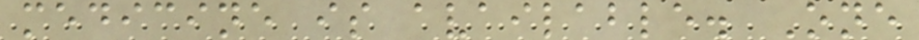medicine is available. One
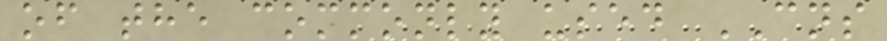of the commonly used CNS
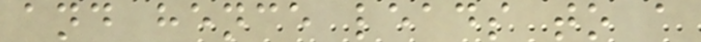and hence leads to a
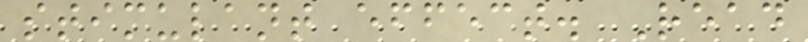stimulant effect. Read
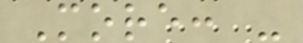More: -
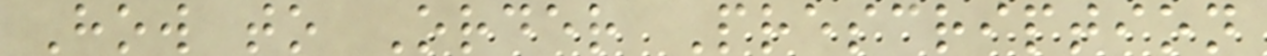How to Order Prescription
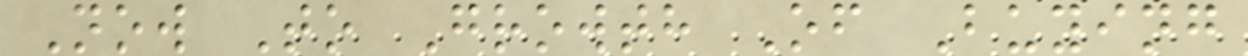Now To Growth Of Buying
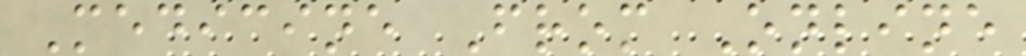Medicine From Online
